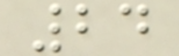24
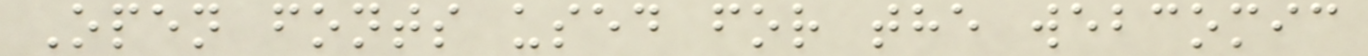Open fonts used for the webcomic
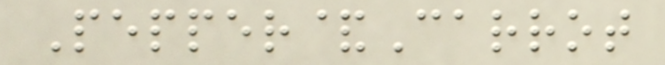Pepper&Carrot
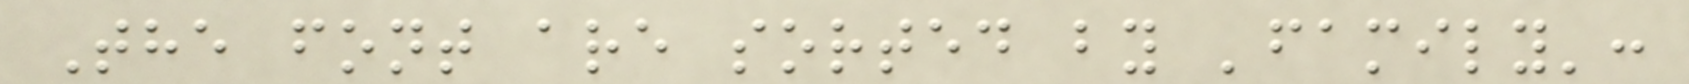The font are sorted by 'family':
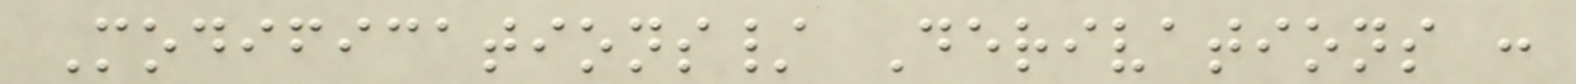Modifications/ Derivations :
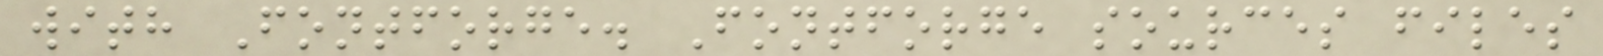with Fontforge. Fontforge sources files
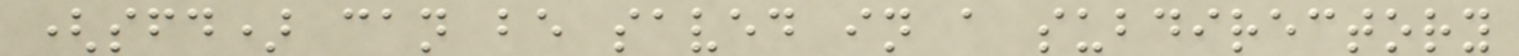(sfd) can be saved in a subdirectory
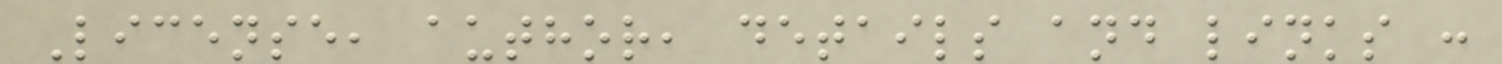License, author, details and links :
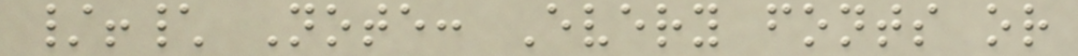/!\ Note: Every fonts or
